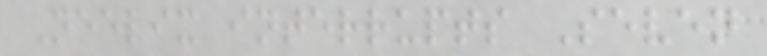Neelix interrupts Seven
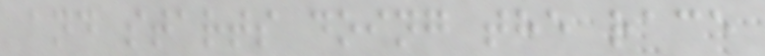and starts doing the race
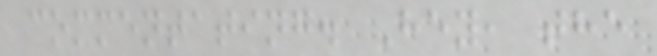commentating. Hey, the
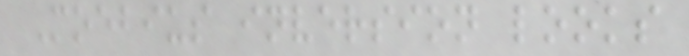Moebius inversion looks
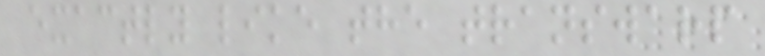exactly like the transwarp
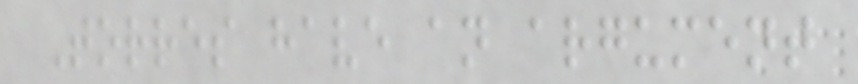Torres have an argument
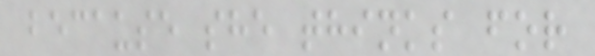because she thinks for
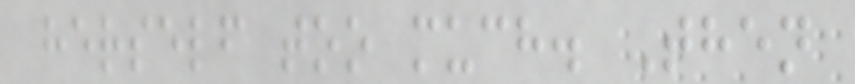herself too much. Then
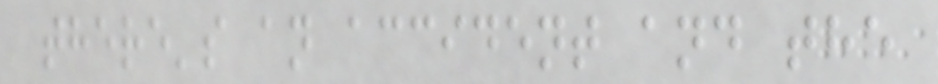there's an accident and the
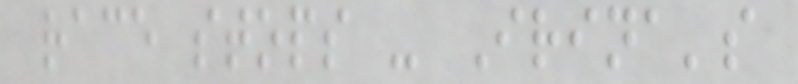race stops - Irina's
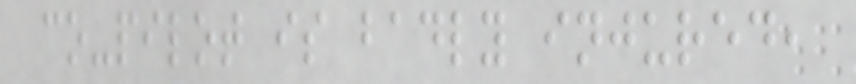co-pilot is badly injured,
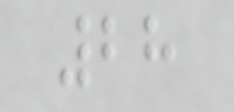28
